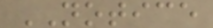NOTICE
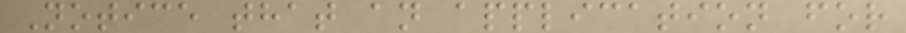Notice that an application for
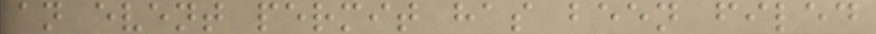an event permit has been filed
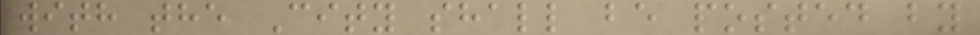with the City shall be posted by
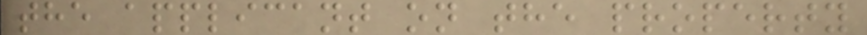the applicant on the property
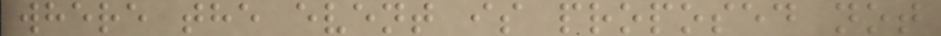where the event is proposed not
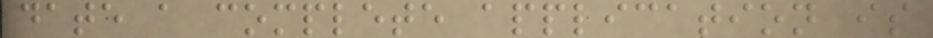date a complete application is
